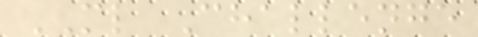ML Challenge
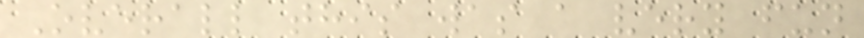Overall this was a very fun
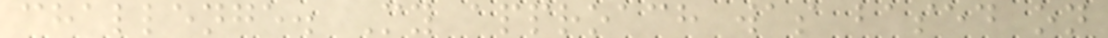challenge. My approach was based on
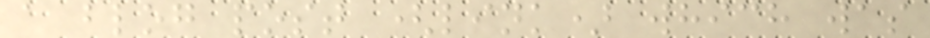a blog post (link) which was
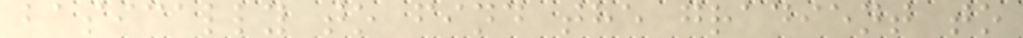basically to find the gradient to
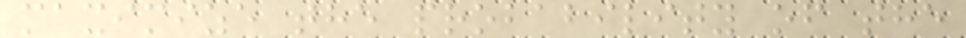maximize the probability of the
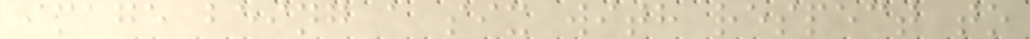image being a six with respect to
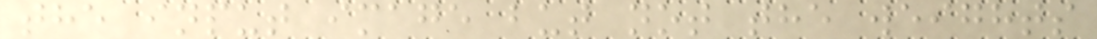the input image but not the weights
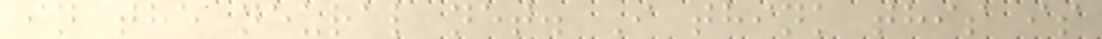in the neural net. I think this is
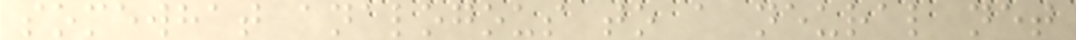somewhat analogous to a neural net
